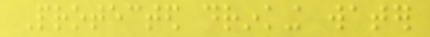Protected drinking water
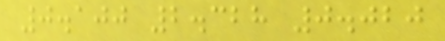0.100 2.328 0.020
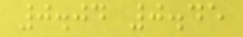0.04 0.45
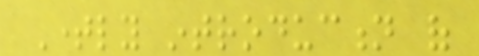Timely introduction of
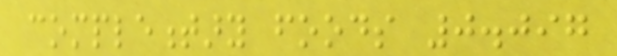complementary foods 0.097
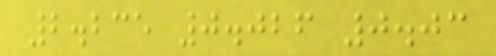2.235 0.026 0.03
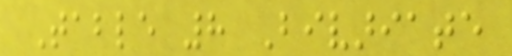Table 8 Bivariate
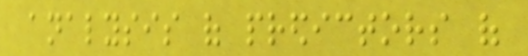analysis of predictors of
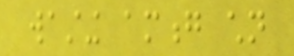wasting among children
